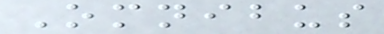Omnibus
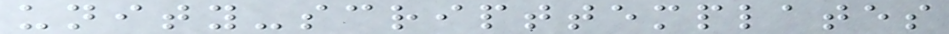unity-scripttemplates
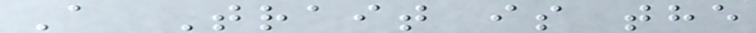A Trait is the
